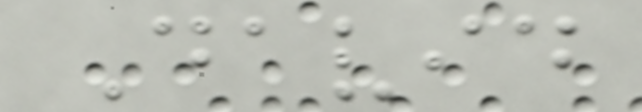David
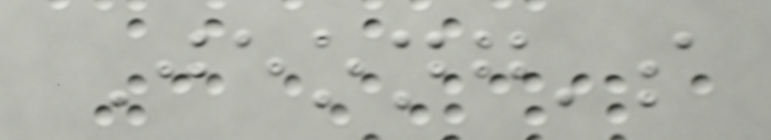Jeong's
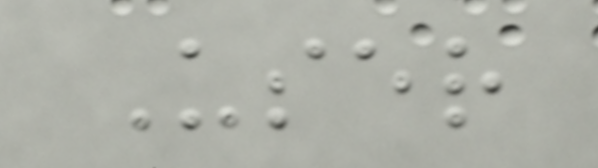User
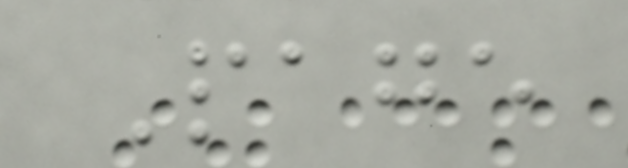Page
